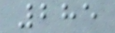285
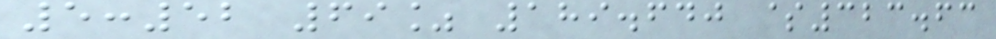5:52 69% 189.640 $323.63
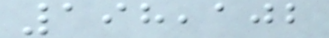198,102
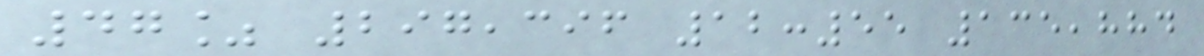47% 297,396 12:55 135,884
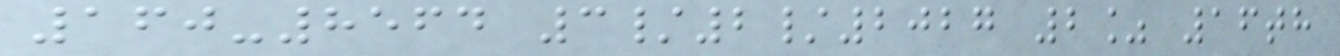160-8564 3/2/2027 2% 16th
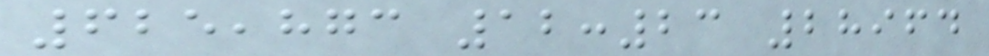625,873 12:23 28964
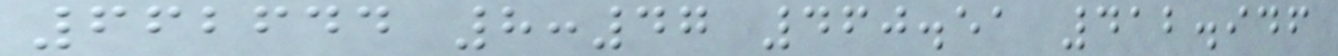662644 8:47 460.51 412.946
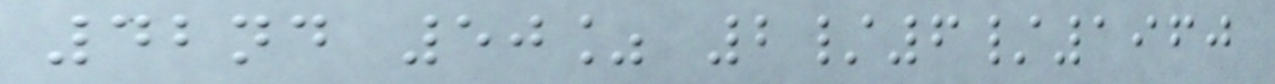42nd 50% 2/6/1960
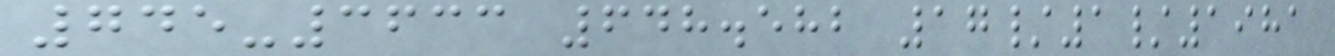745-3633 648.582 17/1/1981
